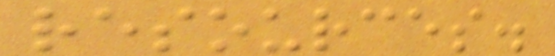resources.
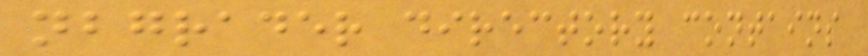nbgrader directory contains
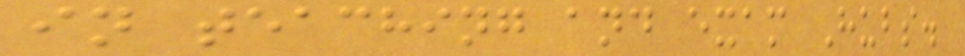in teaching and exam Hubs.
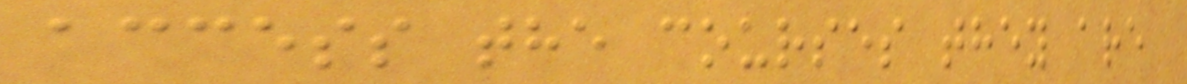access the courses they are
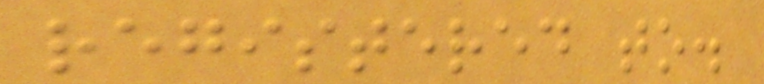registered to.
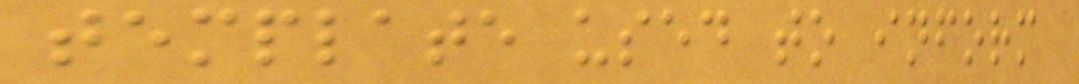template used to inform
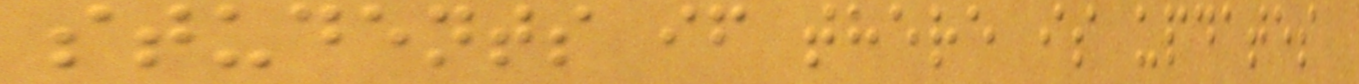students if there is updates
